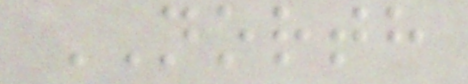NORTH
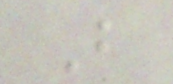B
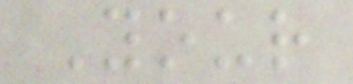Your
